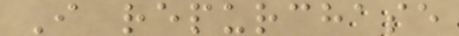I repurchase
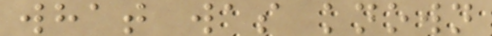what was known
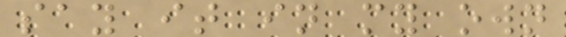say it in my own
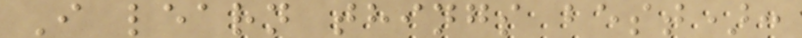I learn things best):
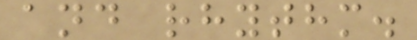and rhythm.
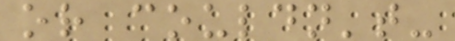or couldn't-
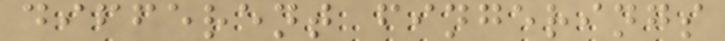different fingerings
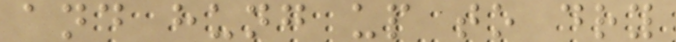and hung up to dry
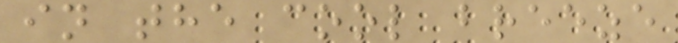in the cool breeze
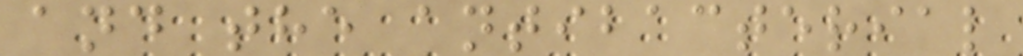and the antibacterial
